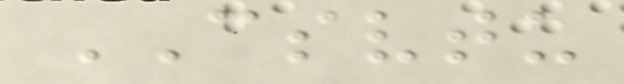CSVTU
